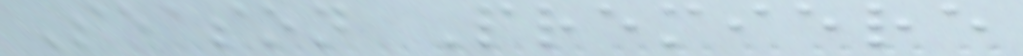Season Premiere
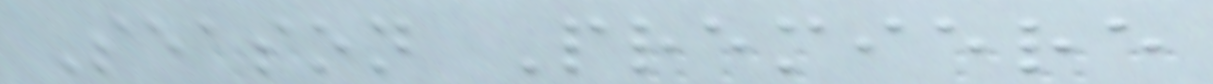Season Premiere
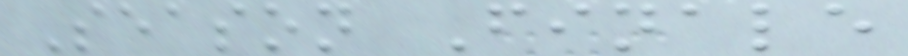Season Finale
